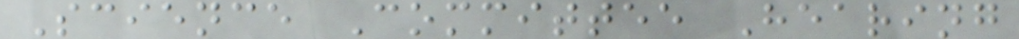Science Committee Hearing
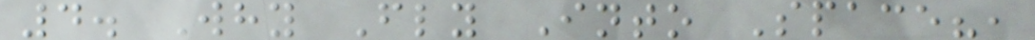4. Why Fly Into Space?,
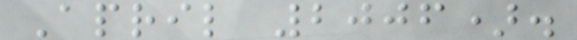April 2006).
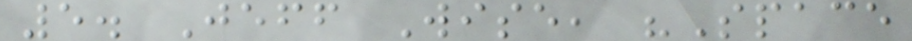5. Jeff Wise, "Space
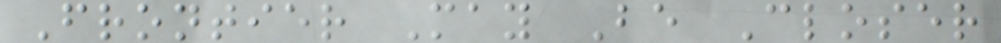Frontier May Be Closer
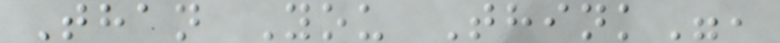Than You Think",
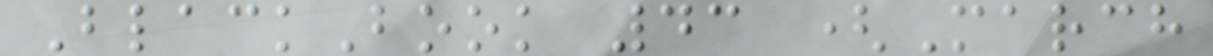BlackBook 43 (March
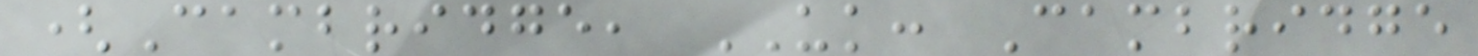(Cambridge, UK: Cambridge
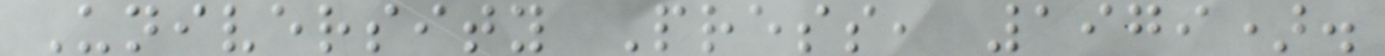University Press, 1979).
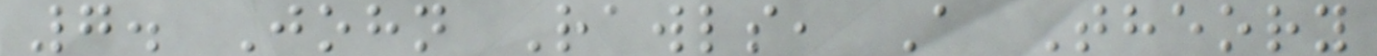7. John Rawls, A Theory
